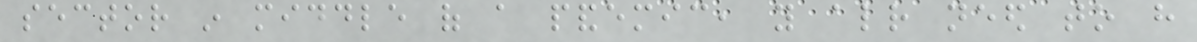sector in middle of a pandemic, you already need to have
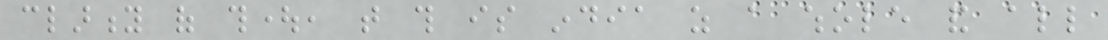clarity of thought, that this is india as a whole and all
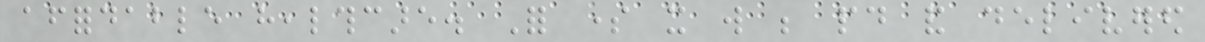affordable healthcare. For some it will be paid and delivered
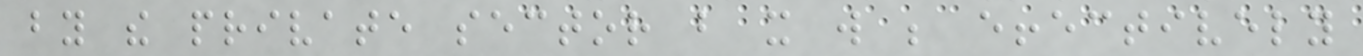by the private sector but it will be effectively
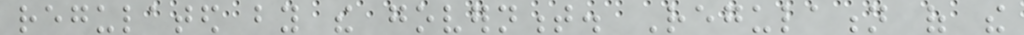regulated by the government. Regulation of the
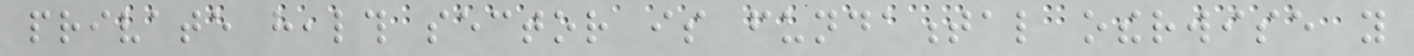private health sector is fundamental otherwise you
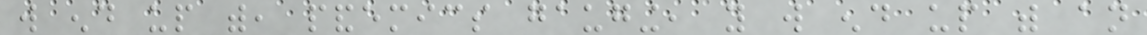will end up with, pandemics gauging, you will end up with an
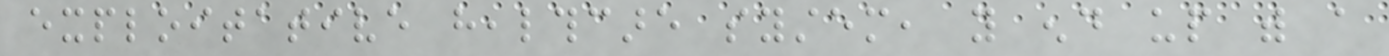exploitative healthcare system, you end up with a
